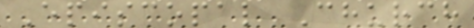Episcopal Church
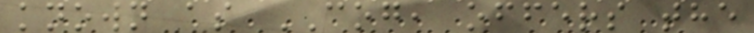known as COG, offers the
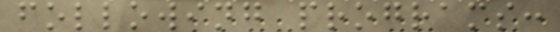following programs:
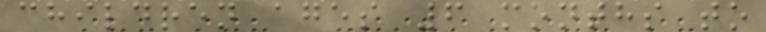children ages 6 months to
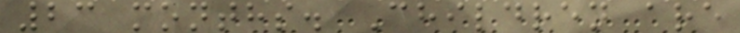23 months. Children are
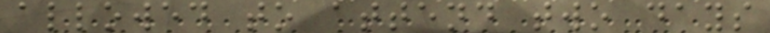allowed to attend two days
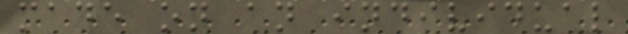made on an individual
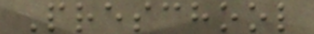Preschool
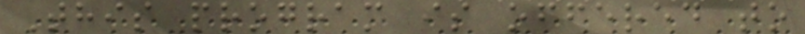This program is offered to
